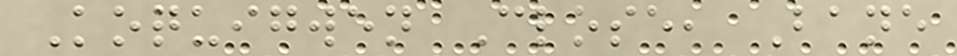Koquigwen Close, Bane
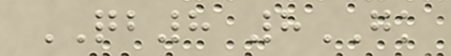QB8 8GK
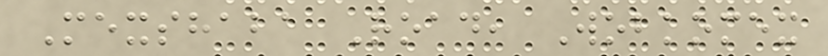Mexshaba Road, Wobkomex
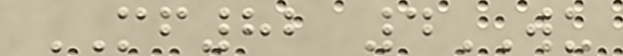MF82 4WU
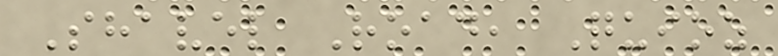Shavel Road, Quioz
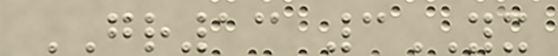GR13 3YX
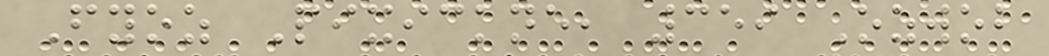Fyoz Pixickne, 359 Ozwob
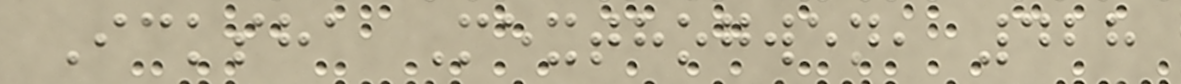Icksha Mexthogwen, 428
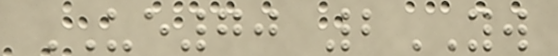UE70 2YW
